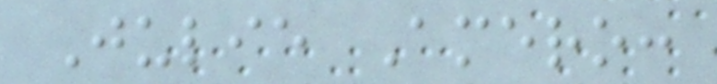Julie Amero:
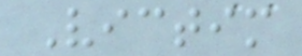Victim
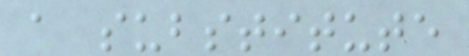a substitute
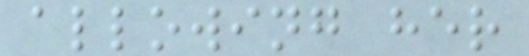allowing her
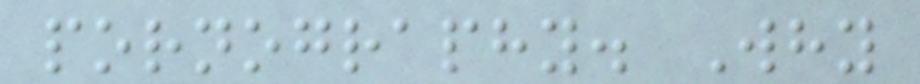pornography. Why
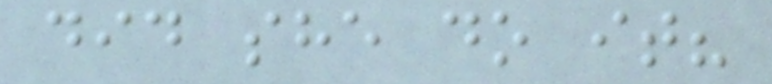did she do it?
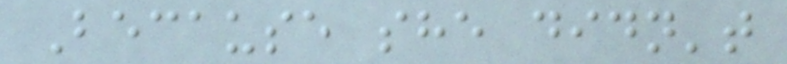Because she didn't
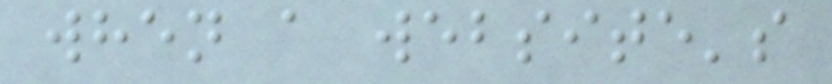when a website's
